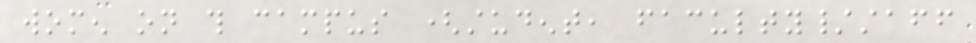women on this campus (student, faculty/staff
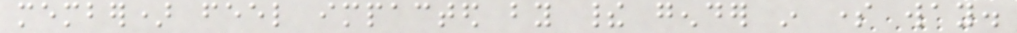member) feel impacted by their gender in some way.
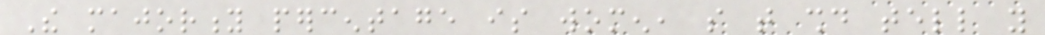The majority percentage is women, so that should tell you
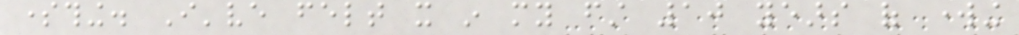something. I've felt it in my first 10 years of working
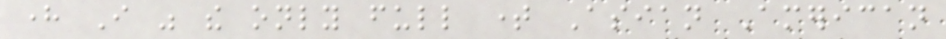here I was the only full time Asian American
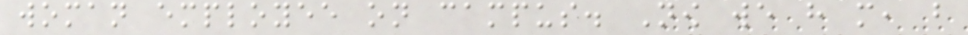woman employee on campus. Now we have more, but
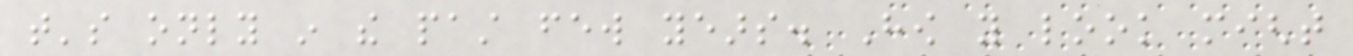that's only in the past few years. How you look might
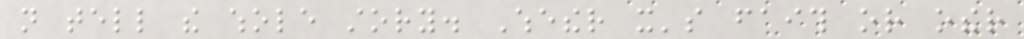not tell the whole story. Whether it's faith or other
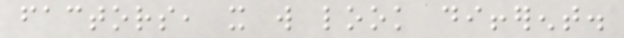factors, it will look different.
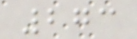273
